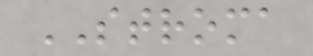STROMA
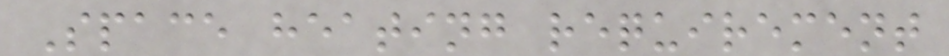Space heating requirement
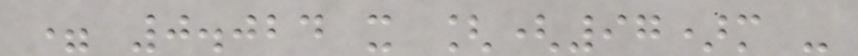= 0.024 x [(97)m -
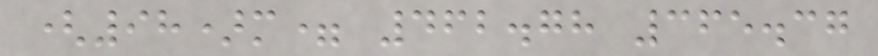(98)m= 462.78 365.37
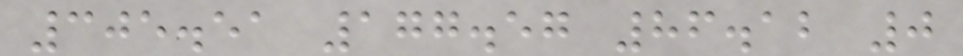305.51 177.57 86.12 0
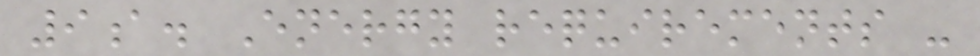9a. Energy requirements -
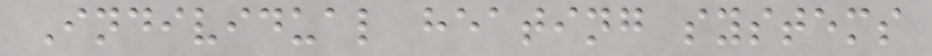Individual heating systems
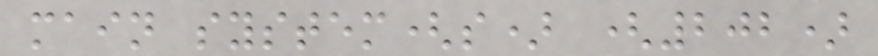main system(s) (202)
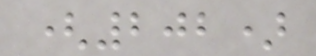(202)
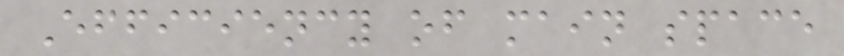Efficiency of main space
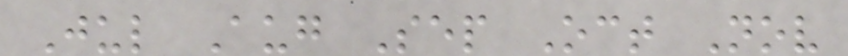Jul Aug Sep Oct Nov
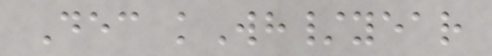Dec kWh/year
